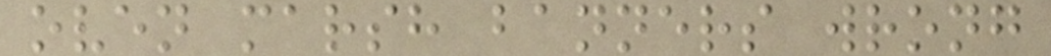oven marsh banners wrong
